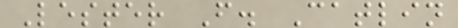Lester F. Catlin
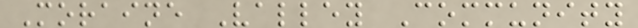Moraine Valley Community
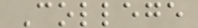College
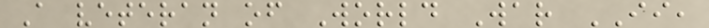A veteran of World War II,
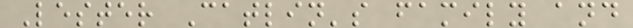Lester Catlin's family and
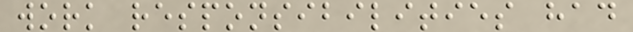work responsibilities had
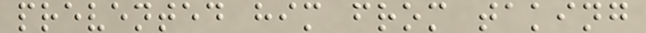prevented him from taking
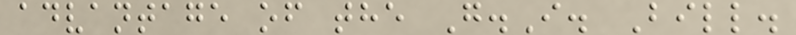advantage of the G.I. Bill.
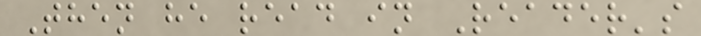Then he read in Reader's
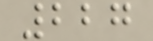227
